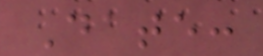Date:
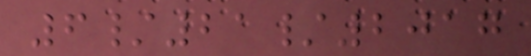6/21/2017
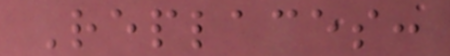Replaces:
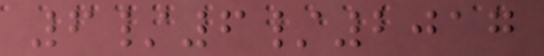6/6/2017
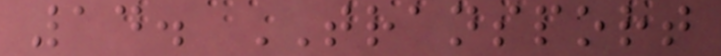14. TRANSPORT
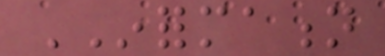INFORMATION
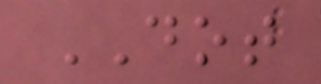DOT
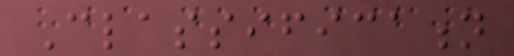Classification
